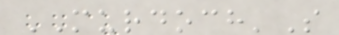MURDOCH'S
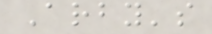Arby's
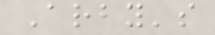Arby's
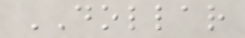DOLLAR
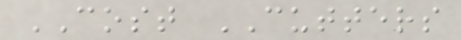COST CUTTERS
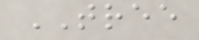TREE
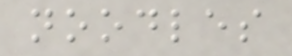noodles
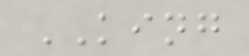KING
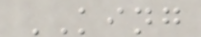KING
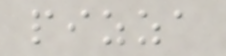pizza
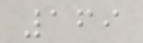169
